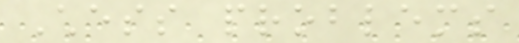Chess problems
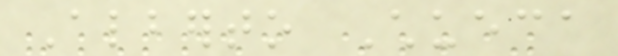Alberto Chueca
